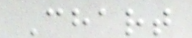Chart
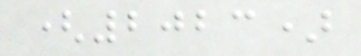(2023)
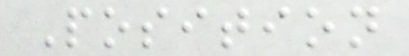Position
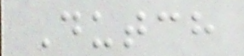Dutch
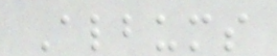Albums
